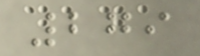279
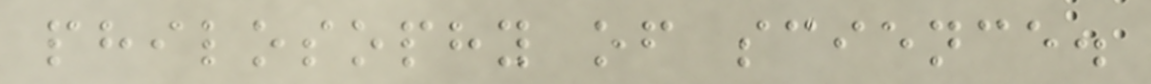philosophy of science.
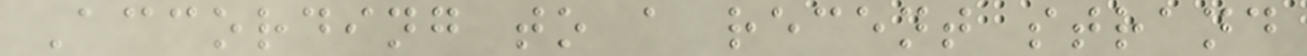According to a recent strand
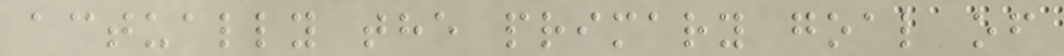actually the primary goal of
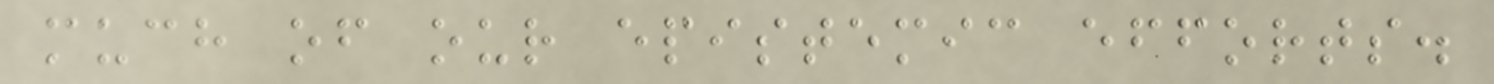much of our epistemic efforts.
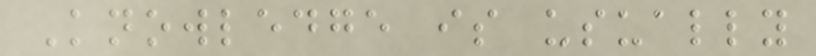Knowledge is usually
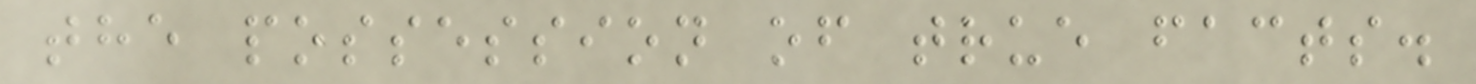the possession of true facts.
